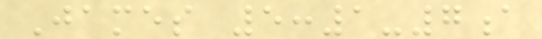James 5:1-7a
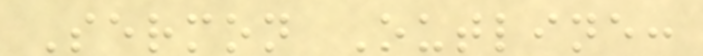Sermon Outline:
